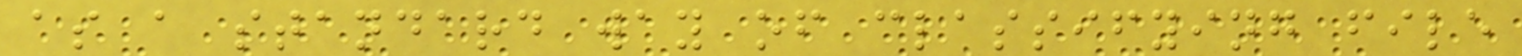as a standard way of classifying file
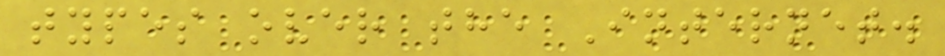types over the Internet.
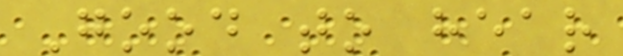Good to hear
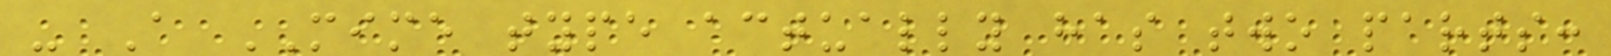- A MIME type actually has two parts:
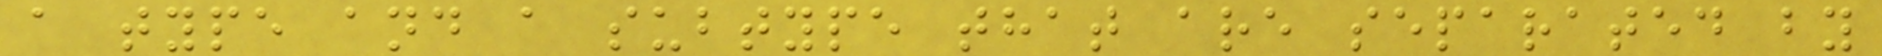a type and a subtype that are separated by
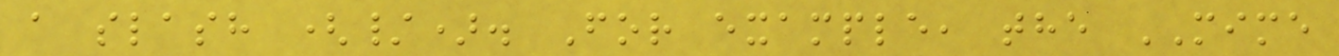a slash (/). For example, the MIME
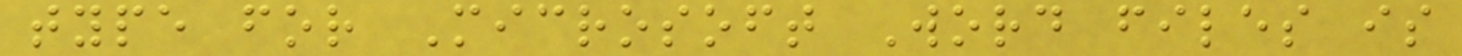type for Microsoft Word files is
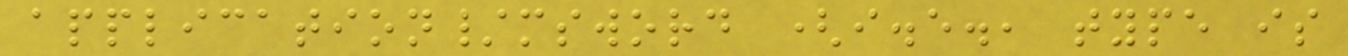application/msword (i.e., type is
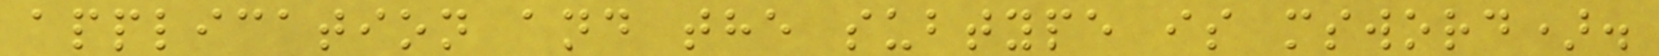application and the subtype is msword).
